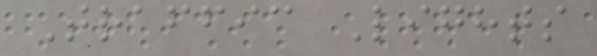Traffic Lights
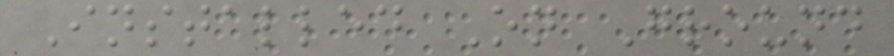Installed On Ground
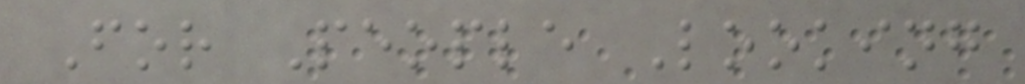For People Looking
